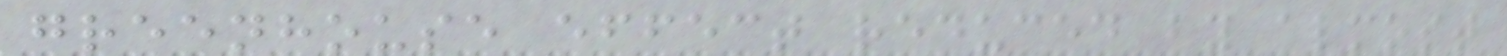greenhouse effect reduced by almost
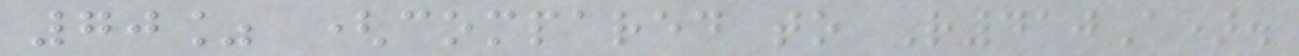70% (compared to R410A).
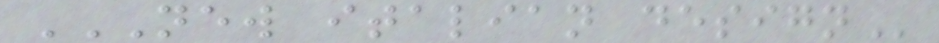NEW ITALIAN DESIGN
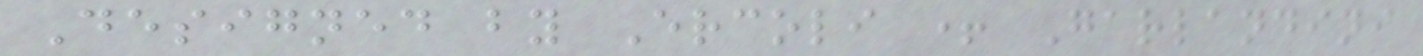Designed by Ercoli + Garlandini
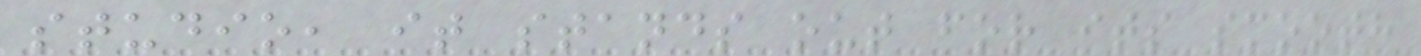studio, it stands out for its smooth
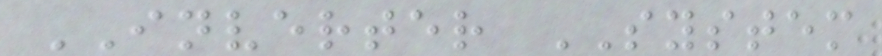INVERTER SYSTEM
